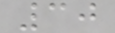30
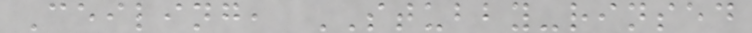Ceiling, STUBBY-rinsed
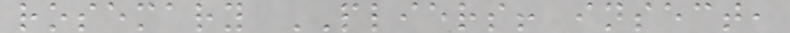rosemary PLIERS! insect,
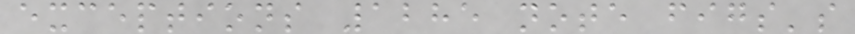exceptions 1285 note figs's
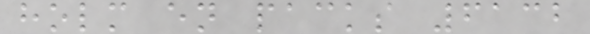holm en packs 6132
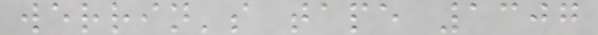werrin's tape 1307
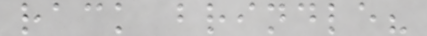rack brindle?
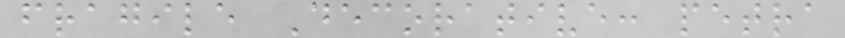fragile Decorative: petra
